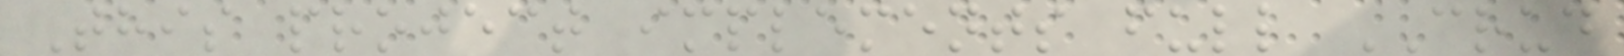This project implements full CRUD
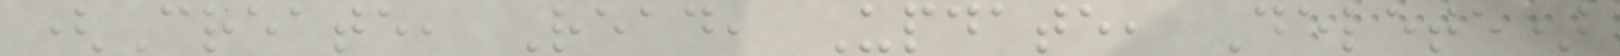(Create, Read, Update, Delete)
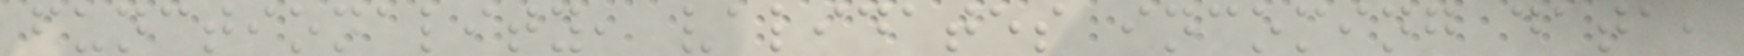functionality, validates incoming data,
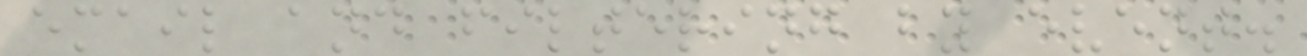email and filtering by event.
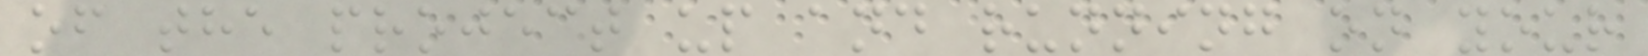of the project up and running on your
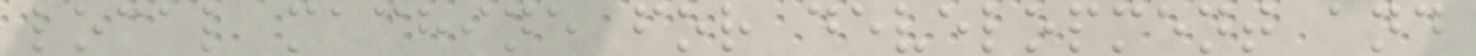local machine for development and
